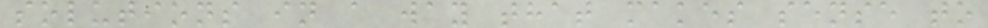solutions in a way that makes sense to
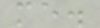me.
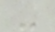-
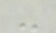-
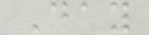Day
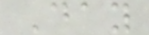Day
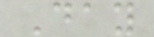Day
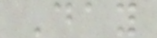Day
